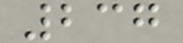237
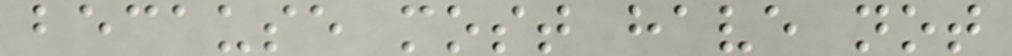because most have not
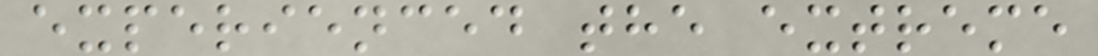experienced the extreme
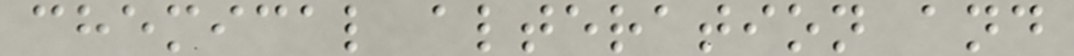chemical alteration and
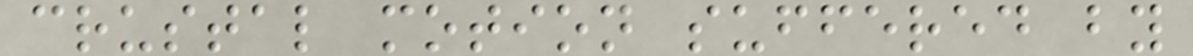crustal motion suffered by
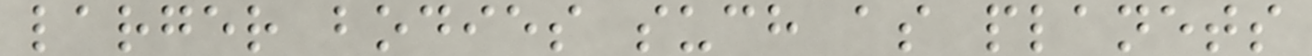larger bodies such as planets
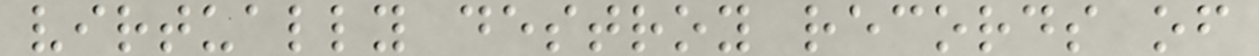virtually destroy records of
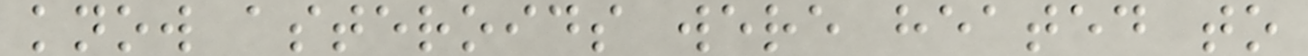know asteroids were heated to
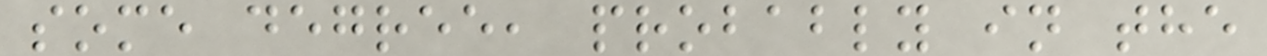some degree, probably in the
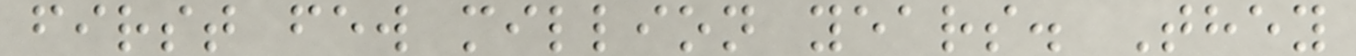first few million years. They
